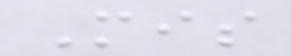Mis
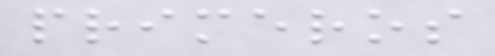primeros
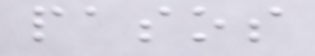pasos
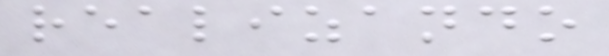realizando
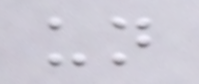un
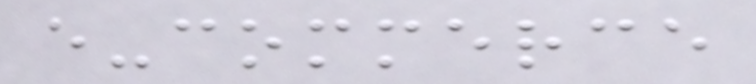e-commerce
